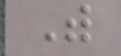With
